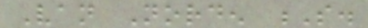Van Norden S.
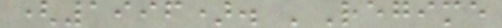(1996). 'Regime
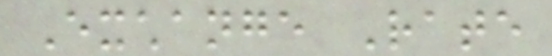Exchange Rate
